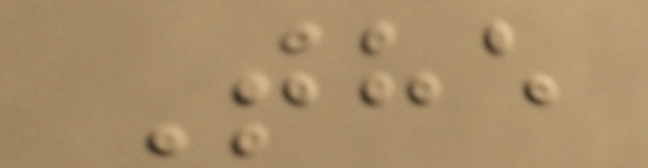The
